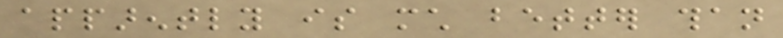apparently is much better than
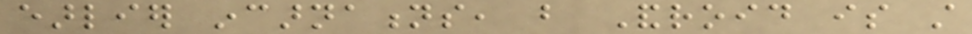earlier incarnations, but Android is still
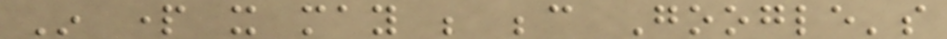In part it may be because Google's
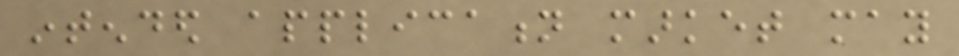intended application market may
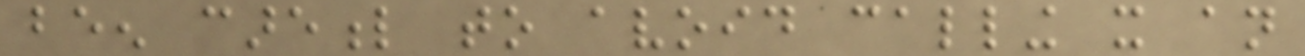been careful to avoid calling it an
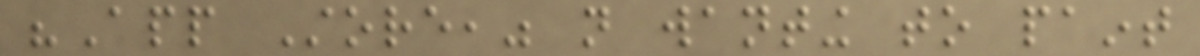"App Store," not wanting to paint
